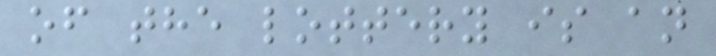of the lottery is an
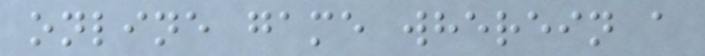online game wherein a
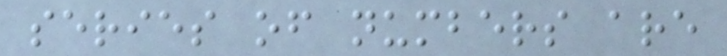series of numbers are
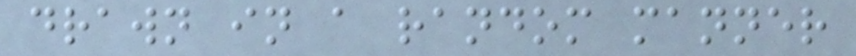drawn in a random manner
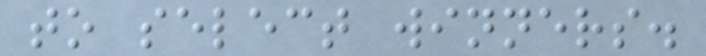to select winners.
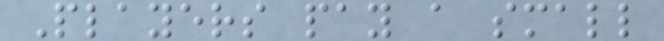Players pay a small
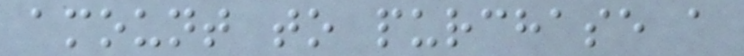amount to purchase a
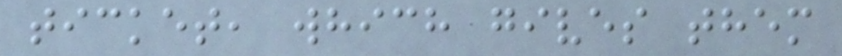ticket, which gives them
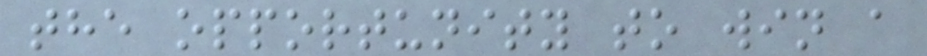the opportunity to win a
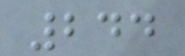244
